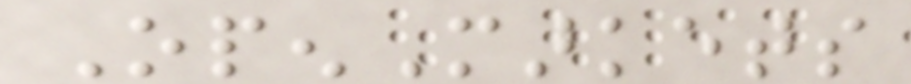OpenMarkets
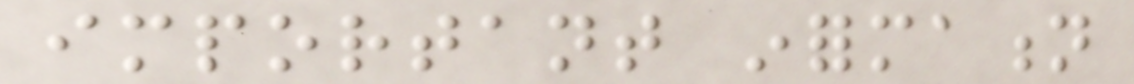important information
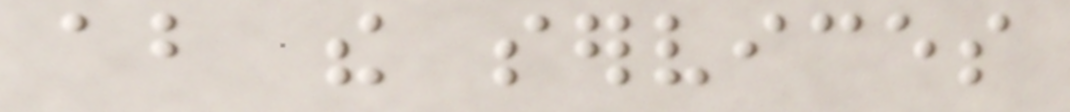about the services
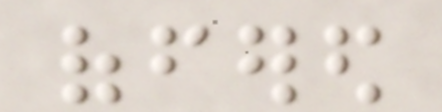offered
